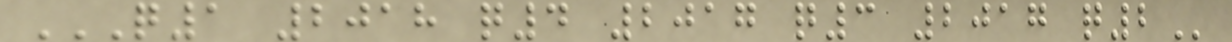Q1 2018 Q4 2017 Q3 2017 Q2
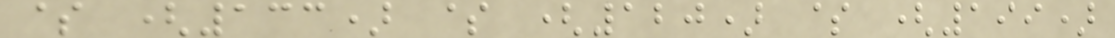$ (133) $ (120) $ (199)
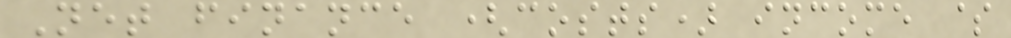Net finance (costs) income $
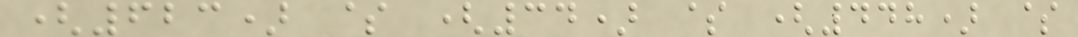(623) $ (34) $ (448) $
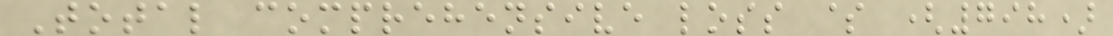Total comprehensive loss $ (798)
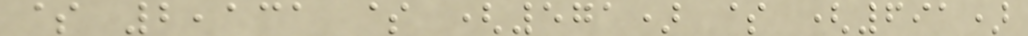$ 2,131 $ (571) $ (691)
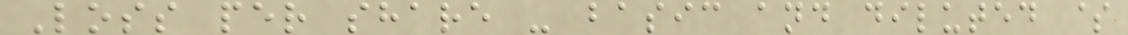Loss per share - basic and diluted $
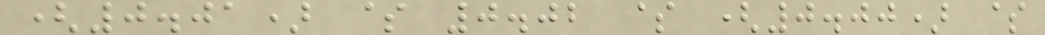(0.01) $ 0.02 $ (0.00) $
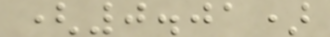(0.01)
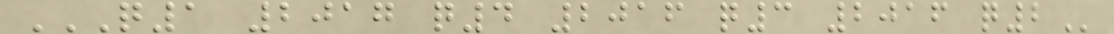Q1 2017 Q4 2016 Q3 2016 Q2
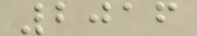2016
